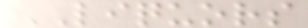LIQUORS
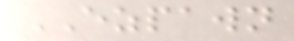EZPAWN
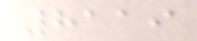8119
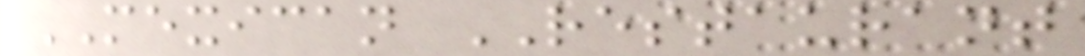MEXICAN RESTAURANT
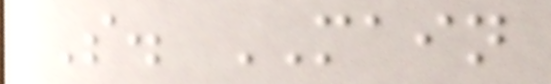S. MAIN
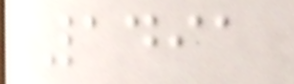1491
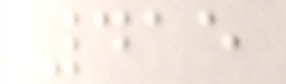415
